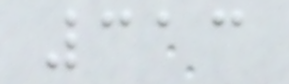313
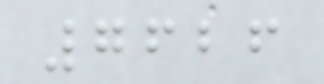7626
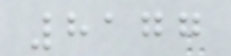8177
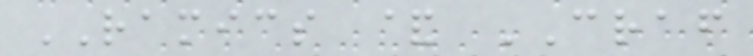RAMICS & CRAF
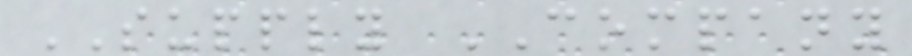SUPPLY COMPANY
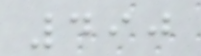490
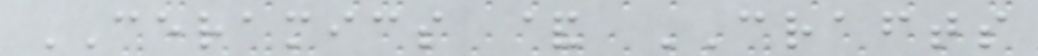CERAMICS & CRAFTS
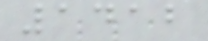1412
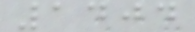1404
